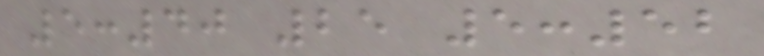5:40 25 5:52
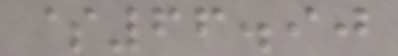$66.90
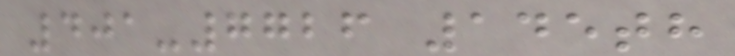401-7726 145th
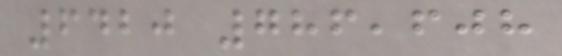6420 786,608
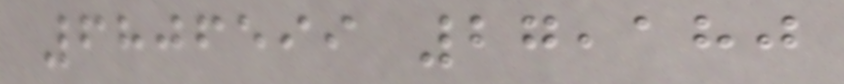6806599 27,180
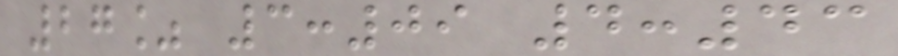27% 3:09 4:43
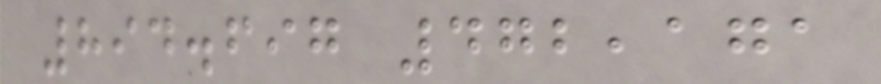894.697 472,171
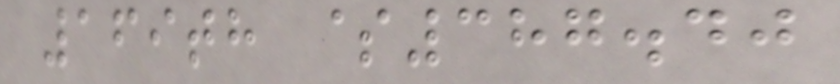169th $387.40
